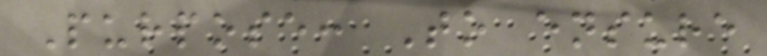Purpose: To ensure
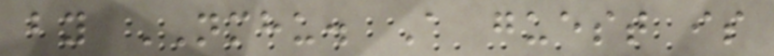by NMHU. A guest is
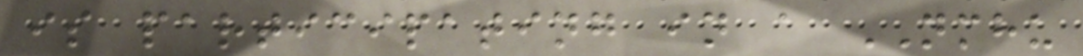is participating in a NMHU
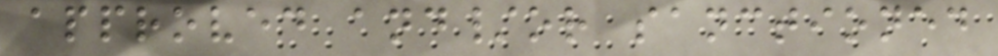approved and/or sanctioned
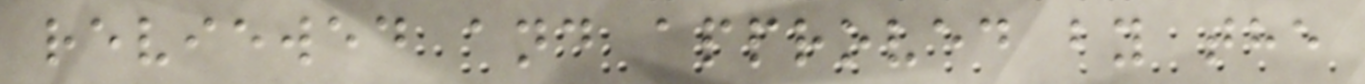reviewed and approved by the
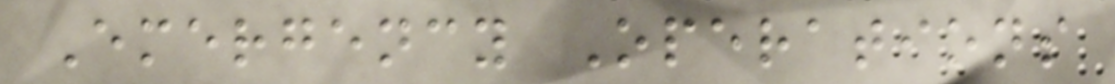Emergency Operations
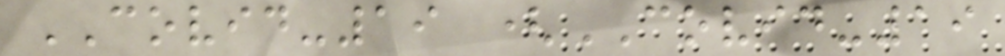COVID-19 (COVID-19
